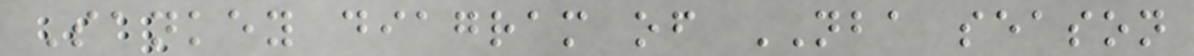Sankey diagram of NBA season
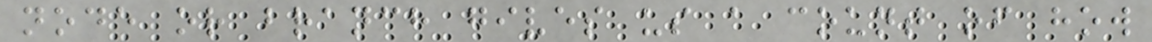node or branch gives us a count of how
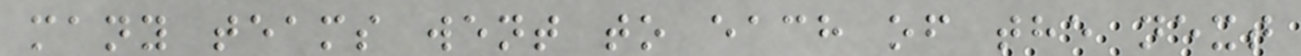many teams went to each of the next
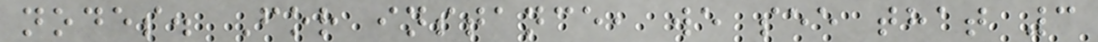nodes. For instance, we see that 3
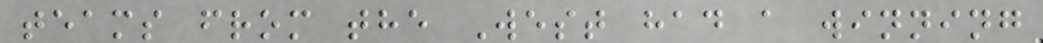teams from the West had a winning
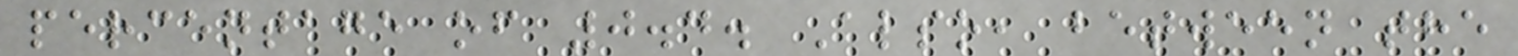percentage of 0.4. Also, between the
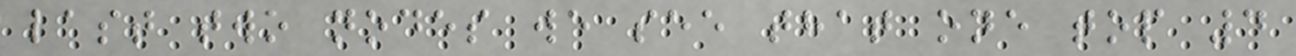last two nodes we see that one top 4
